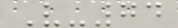V-74
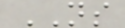NS
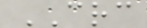CRC
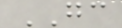GC
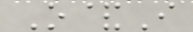O&I
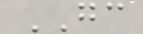GC
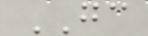GC
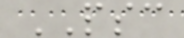PSC
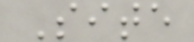Site
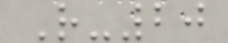R-20
